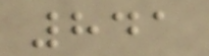841
